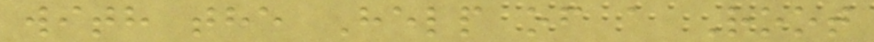with the Help of a Root
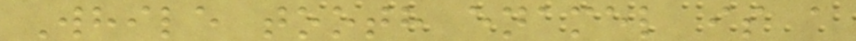While tooth enamel is a
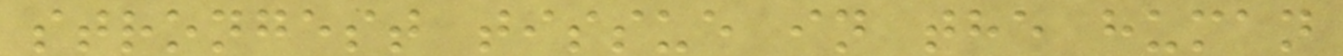strongest tissue in the human
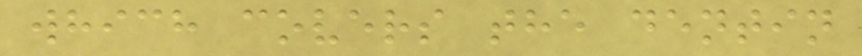which covers the dentin
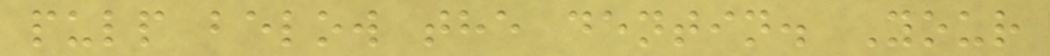pulp below the dentin. Your
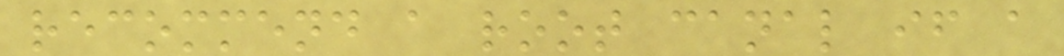recommend a root canal if a
